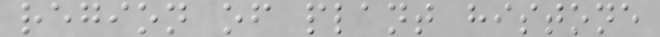region of plant histone
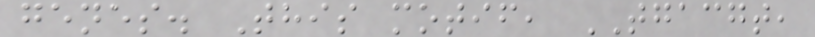genes. This motif, TGACGT,
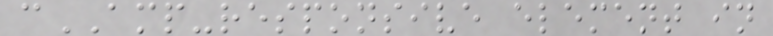cAMP-responsive element in
